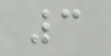3
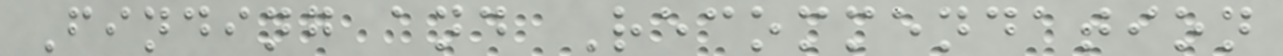Finding and Recommendation
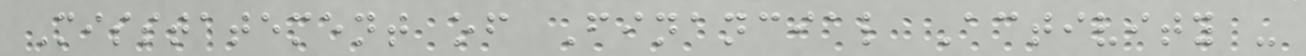Misstatement of Financial Activity -
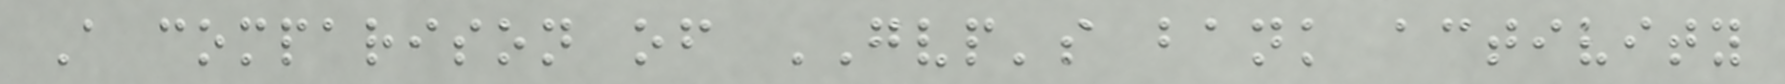A comparison of GVP's bank activity
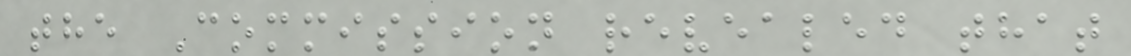the Commission revealed that
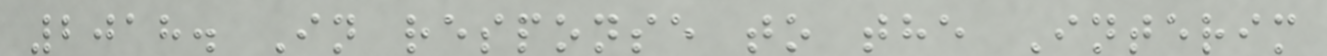2018. In response to the Interim
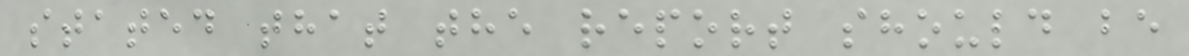stated that the report should be
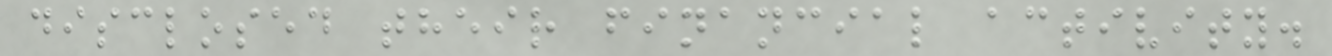disclosed their financial activity.
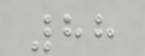88
